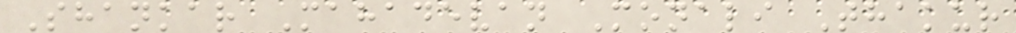Shankar Mahadevan Monali Thakur
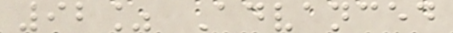92% Advanced
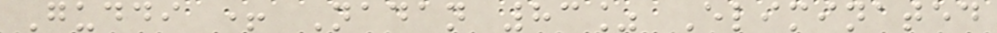Guddi + Nadan 83% Eliminated
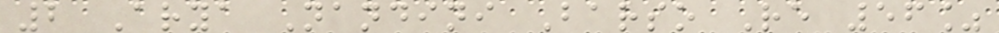2 Arya Nandini Barso Re 56%
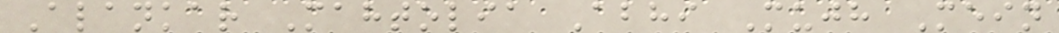Alankar Mahtolia Abhi Mujh Mein
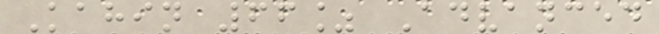Kahin 66% Advanced
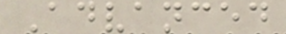Advanced
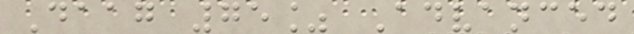Daag 75% Advanced
